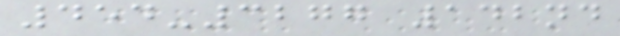454-3277 142nd
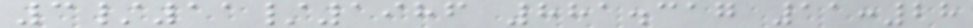3/11/1986 881.317 11:28
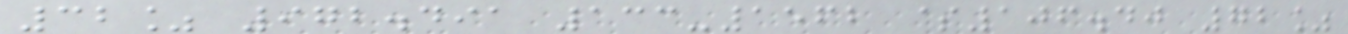32% 972.491 133-1562 $106.40 72%
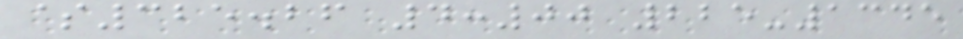$325.26 4:00 225-1345
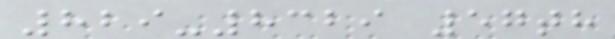829-8329 57th
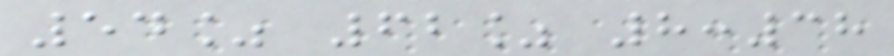54% 62% 8:38
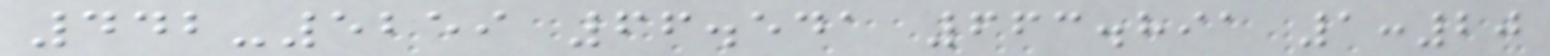442-5259 66.541 663.891 1:20
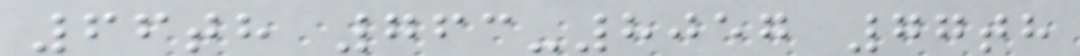66th 763-8057 77th
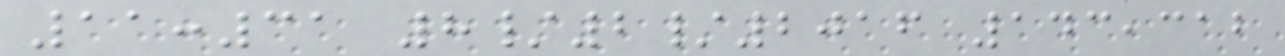11:31 8/2/2016 143,312
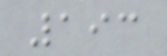193
